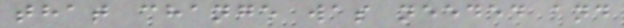that change was needed and
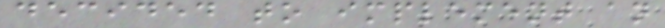decided to implement an
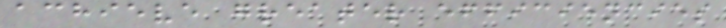achieve greater efficiencies
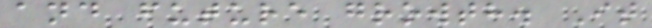and future growth. It
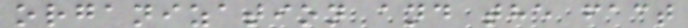organization and the fact
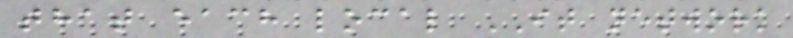that each local IT network
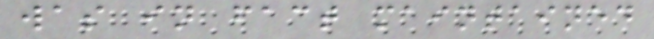was in fact maintained
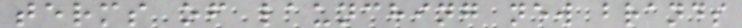terms of launching new brands
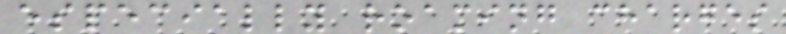especially roaming charges
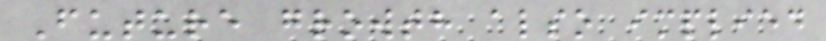Future growth also implied
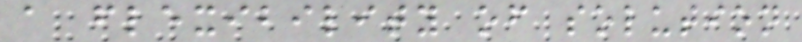a flexibility of solution
